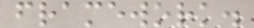framework.
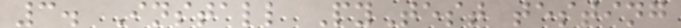3. Install PyTest testing
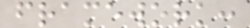framework:
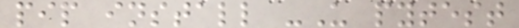pip install -U pytest
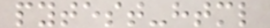pytest-html
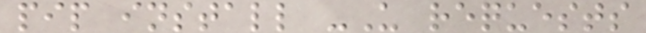pip install -U requests
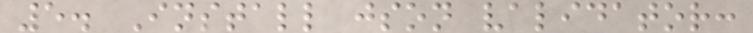5. Install json validator:
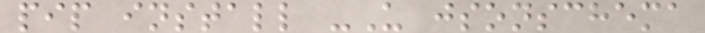pip install -U jsonschema
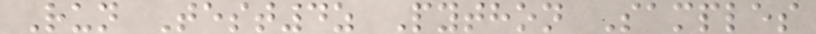Run Test4z Python Samples
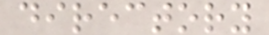directory
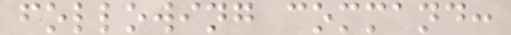following command:
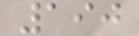190
